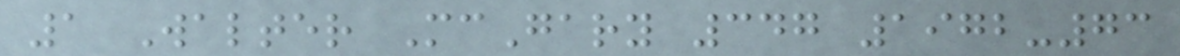1 Walter McGary 347 1972-73
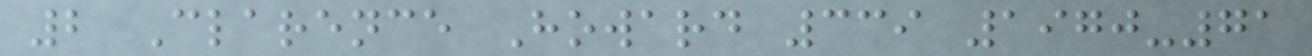2 Clarence Howard 339 1970-71
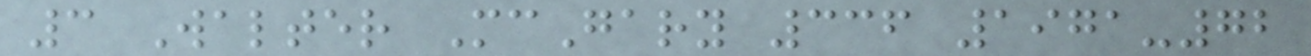3 Walter McGary 336 1971-72
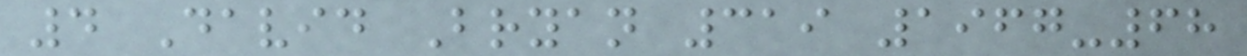4 David Bryan 319 1967-68
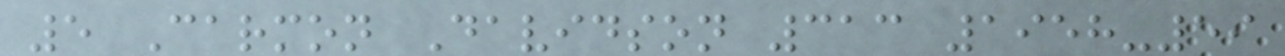5 Carmon Davidson 313 1958-59
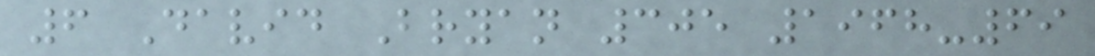6 David Bryan 305 1968-69
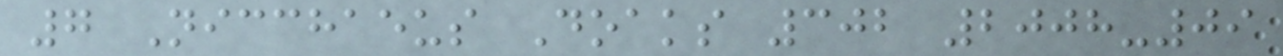7 Nicchaeus Doaks 302 2008-09
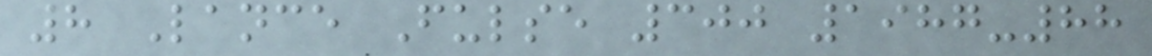8 Lance Fulse 300 1987-88
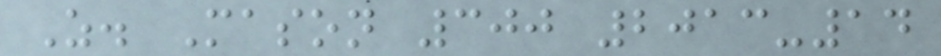Z. Mason 300 2013-14
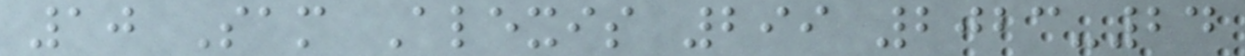10 Sam Alexis 299 2023-24
